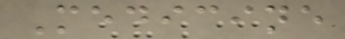Medicine
